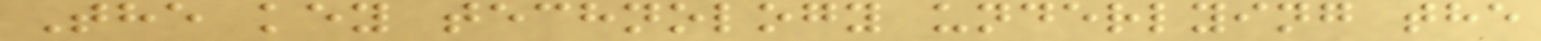The key technology underlying the
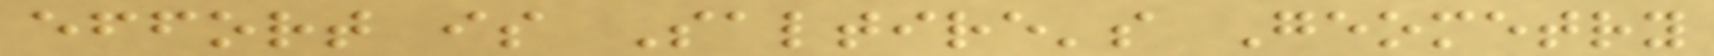effort is Saltire's Geometry
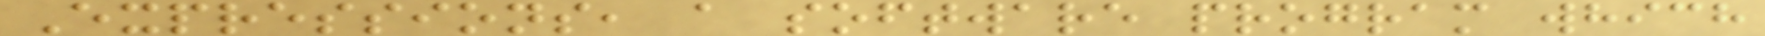Expressions, a software program which
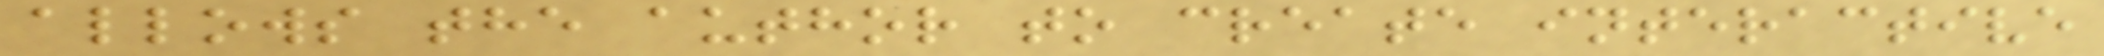allows the author to create interactive
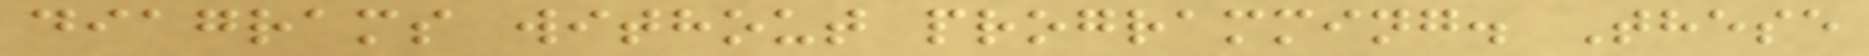diagrams without programming. These
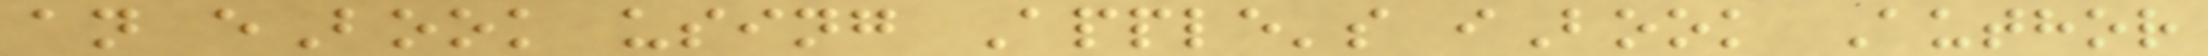an eBook using Apple's iBook Author
